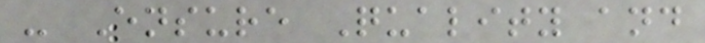- Ensure Quality and
